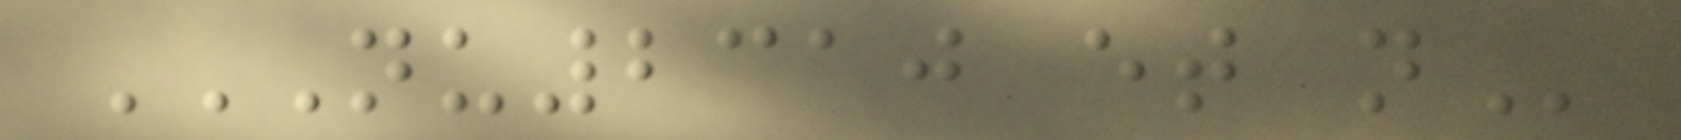NU2310 ET N
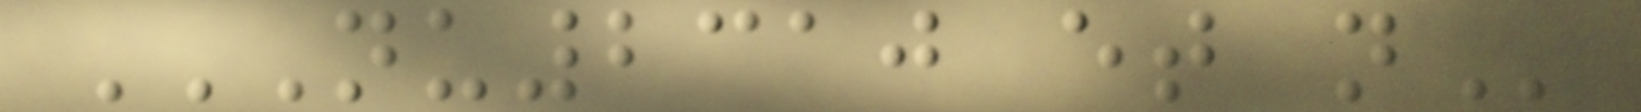NU2310 ET N
